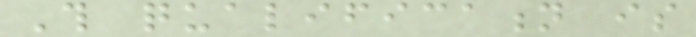This qualification is
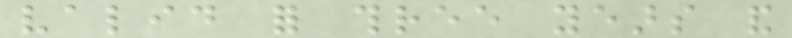valid for three years and
